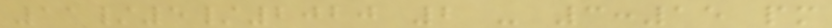11/5/2020 2 - 3:15 pm
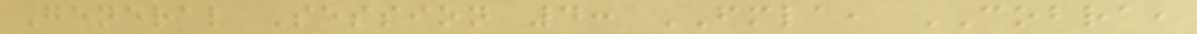General Session 4: FMLA, COBRA,
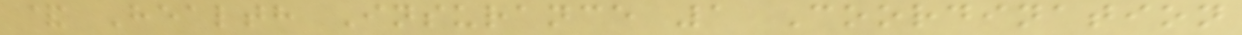& Health Insurance 1 Coordination
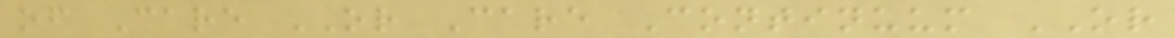of Care OR Care Continuum OR
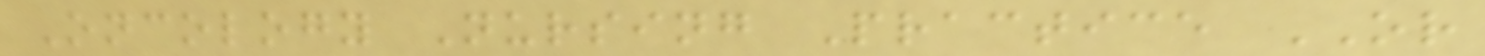Oncology Nursing Practice OR
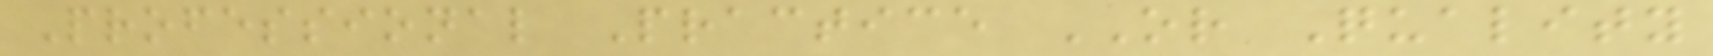Professional Practice OR Quality
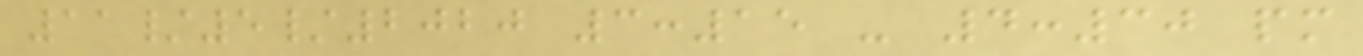11/5/2020 3:15 - 4:30 pm
